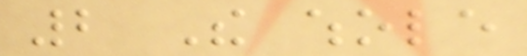2 The whole
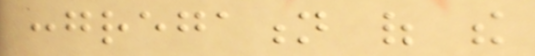congregation of the
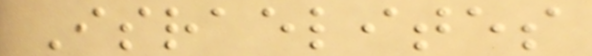Israelites
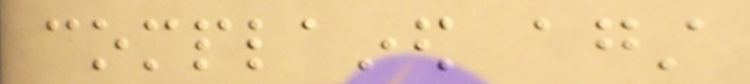complained against
